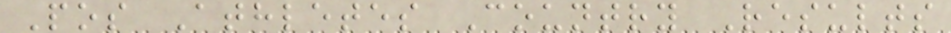Pos Athletes Country Results
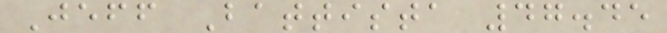Jeff Battista 47.45
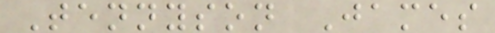Tennyson James
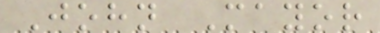John Mayor
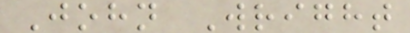John Wright
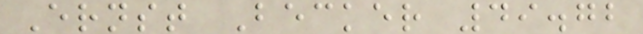Ernst Becker 49.72
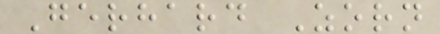Gerhard Zorn
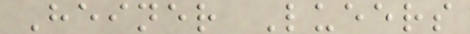Heiner Lueers
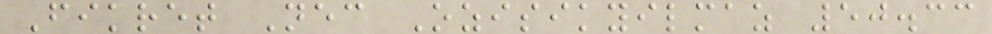Fikret Nec Ozisikyilmaz 50.33
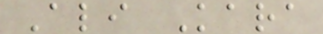Ali Kara
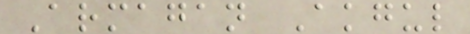Armagan Akgul
